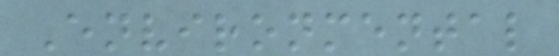Environmental
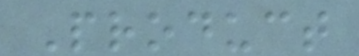Product
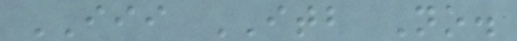III ITB No.
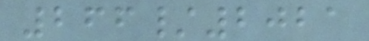266/2021
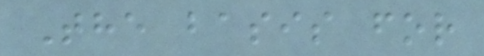The basis for
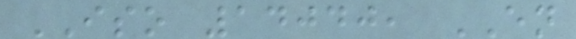ISO 14040, EN
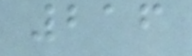216
